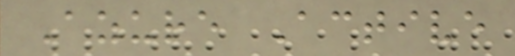Azure Active
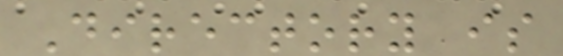Directory is
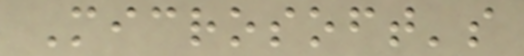Microsoft's
